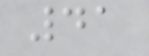41
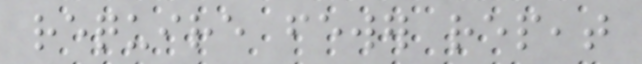require fewer repeat
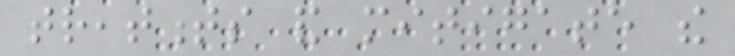treatments and mitigate the
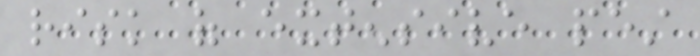risk of extensive pest
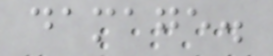damage.
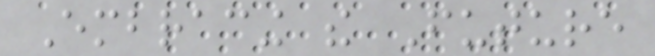Embracing the Future
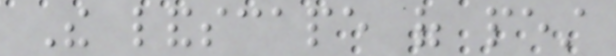The landscape of pest
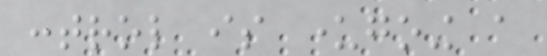control is undergoing a
